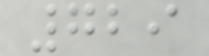729
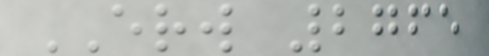ERW 2765
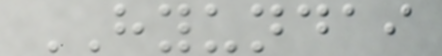HYUNDAI
